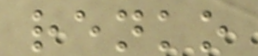renko
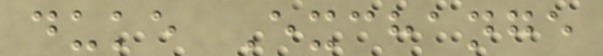duke Exchange
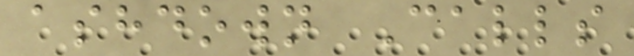ashdown Calls
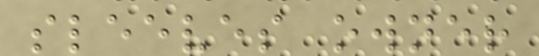sleeves owner
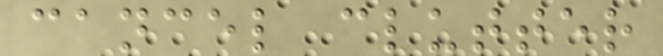cancel clutter
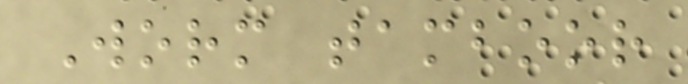Worm tamboor
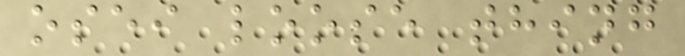osei loose thing
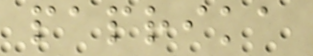paprika
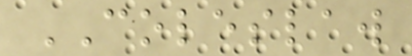COLESLAW
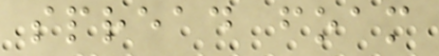spread foam
